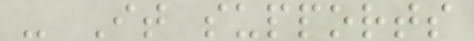- It supports
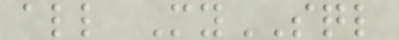all MySQL
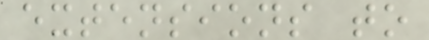extensions to
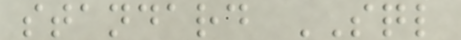standard SQL
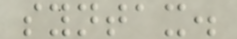syntax.
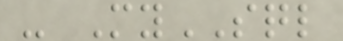- MySQL
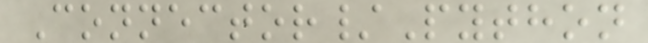Connector/Python
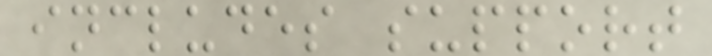includes support
